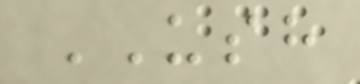USH
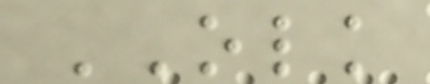OLK
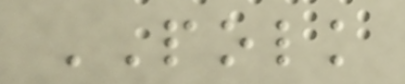POLK
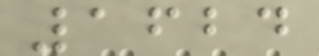1624
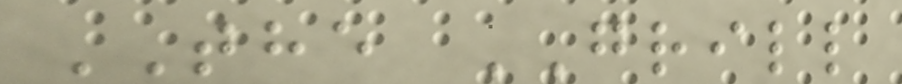THE GRILL
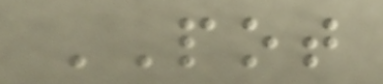POT
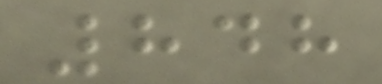848
